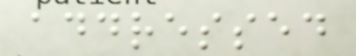addressed
